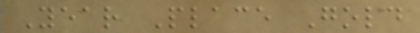Year Place Gold
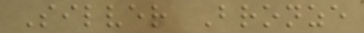Silver Bronze
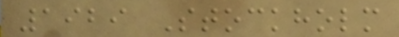1929 Stockholm
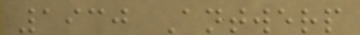1930 Antwerp
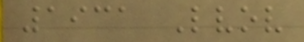1931 Lvov
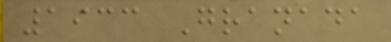1933 Granada
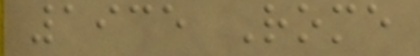1935 Rome
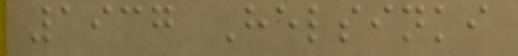1937 Helsinki
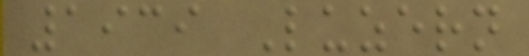1939 Luzern
